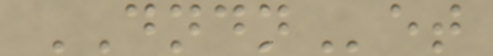DNDNet
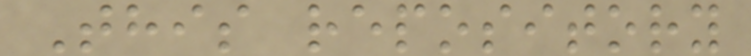This repository
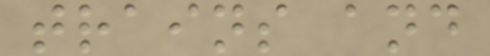trains and
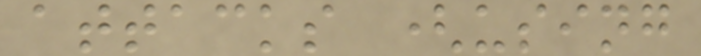attacks (using
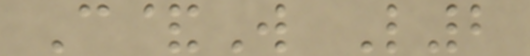C&W L2
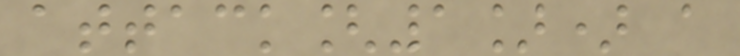attack[1]) a
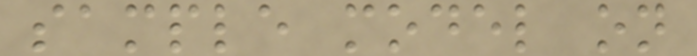sample model on
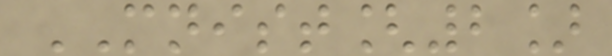MNIST[2]
